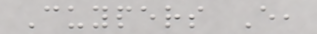Cuypers E,
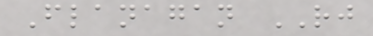Flanagan RJ
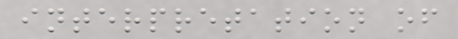interpretation of
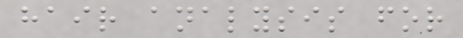hair analysis for
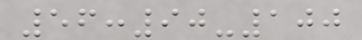56:90-100
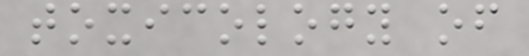toxicology of
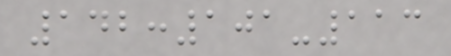142:101-113
